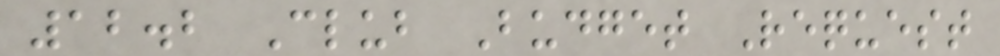12.2 Club Budget Request
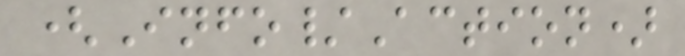(Info/Action)
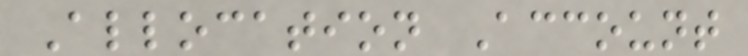Allocation Account
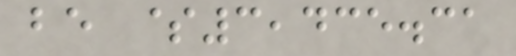be $3,435.31
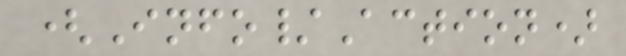(Info/Action)
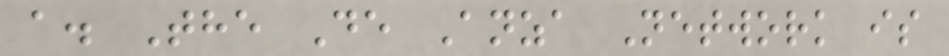a. The De Anza Network is
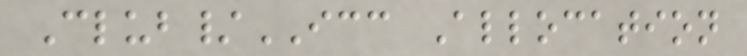Club/ICC Allocation
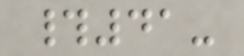#41-
